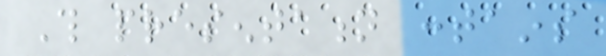This presentation contains
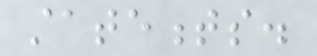statements.
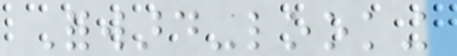Forward-looking
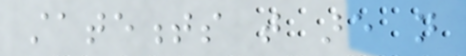statements that are not
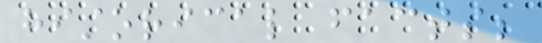historical facts;
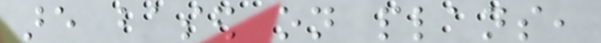are based on plans,
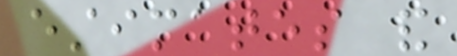estimates and
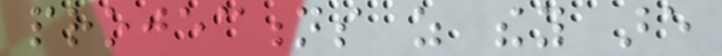projections as they are
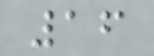16
